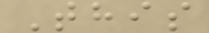This
